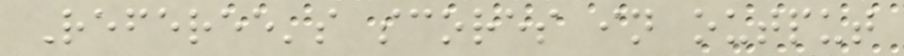Referee's scores in output
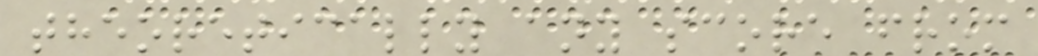theoretically any score from
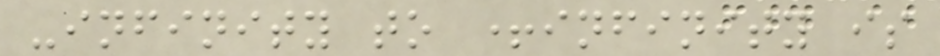-infinity to +infinity is
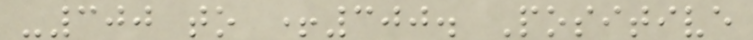-300 to +300. Positive
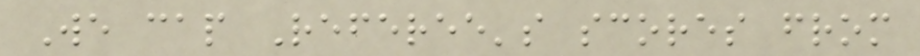We cap Referee's scores from
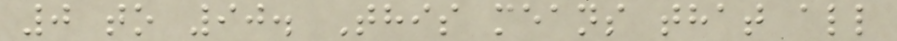0 to 90. This means that all
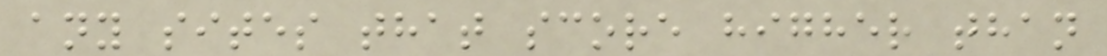any sites that score higher than
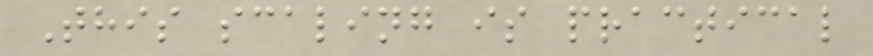This scaling is practical
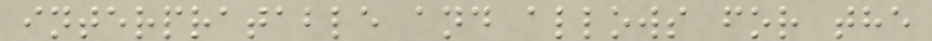interpratable and allows for the
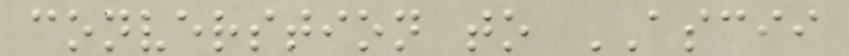converstion to ASCII
